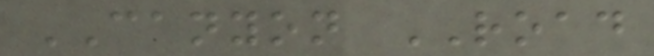CANYON ROAD
